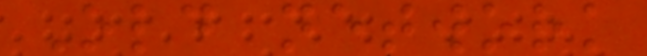Old network
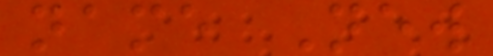name New
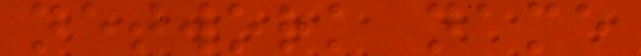network name
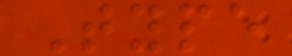Type
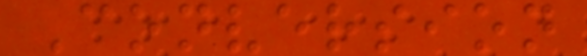Conversion
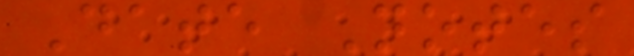Date Notes
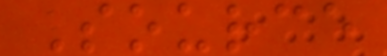Source
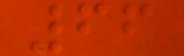66
